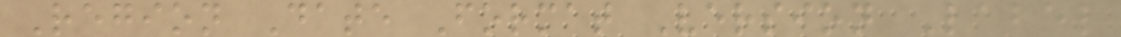Region Date Format Version Label
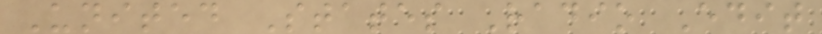United States Radio Edit
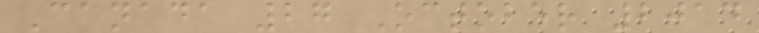Canada 27 October 2014
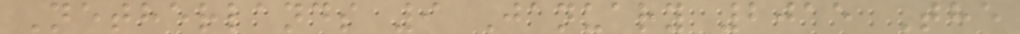Netherlands 9 January 2015 The
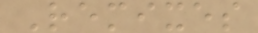Remixes
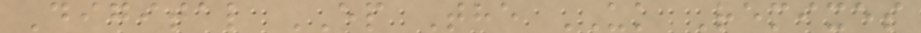Digital EP The UK Remixes
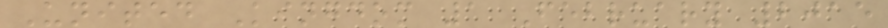United Kingdom 1 February 2015
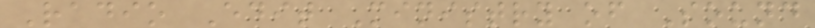Radio Edit Ministry of Sound
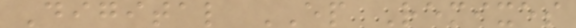Digital EP Remixes
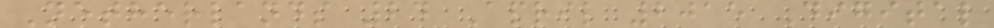Netherlands 24 April 2015 Digital
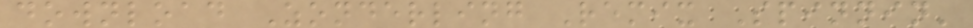download Zonderling Remix Spinnin'
